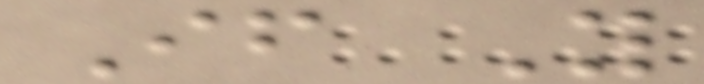If You
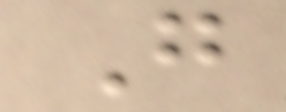Go
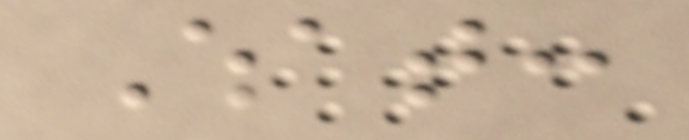What:
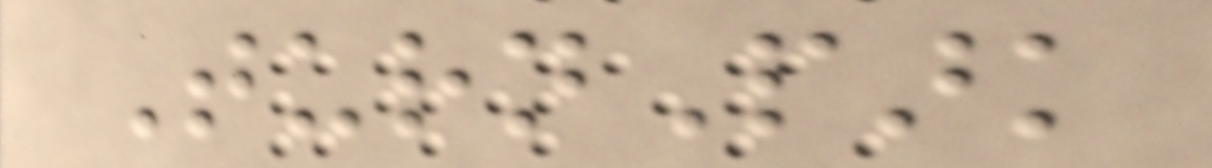TurnPark
